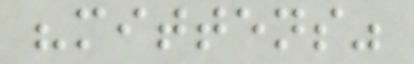"mittens"
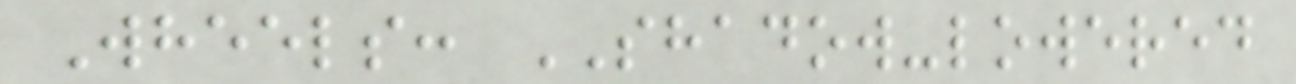Wheels: SHADOW-lowered
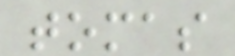tomas
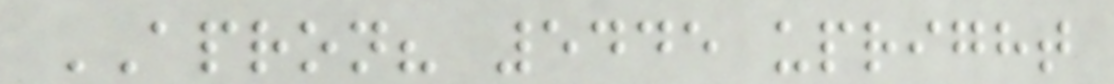APRON? 5445 upright
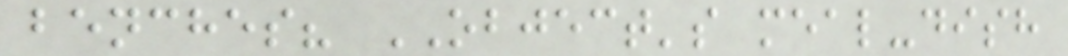benches? OBJECT's meal-dish
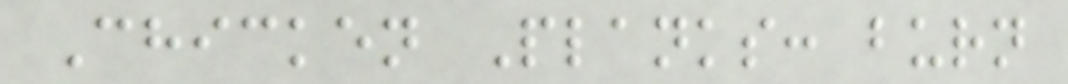Chicken Planks: burn
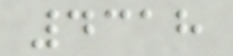4318
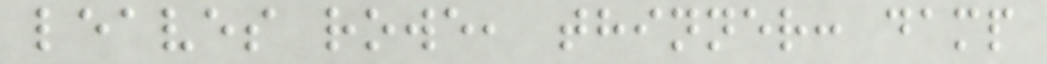leaves rowe, thinner: damp
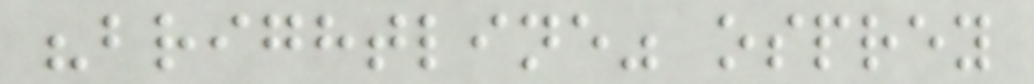"brightline" osprey
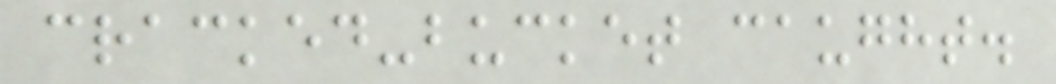cracked-bucket caught.
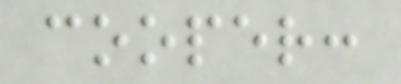cooper:
